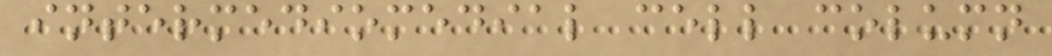intermediomedial cell column
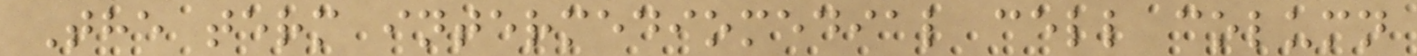The term intermediomedial cell column
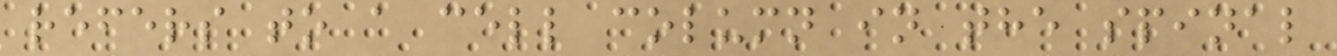refers to a cell column in the spinal
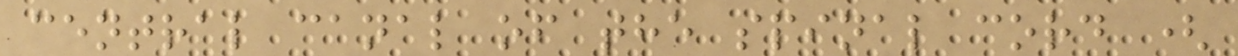central canal of the spinal cord (
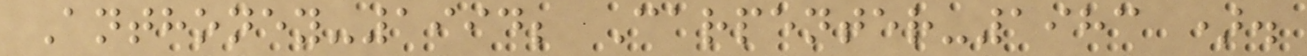Anthoney-1994; Carpenter-1983 ).
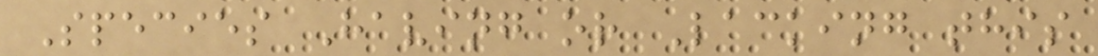Species Having or Lacking this
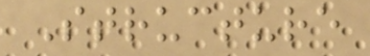Structure
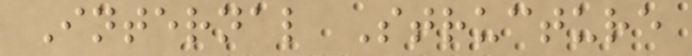Internal Structure
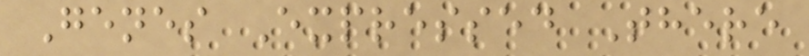Genes Expressed There
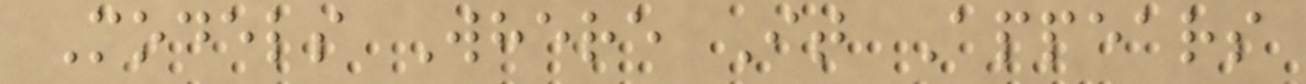Models Where It Appears
